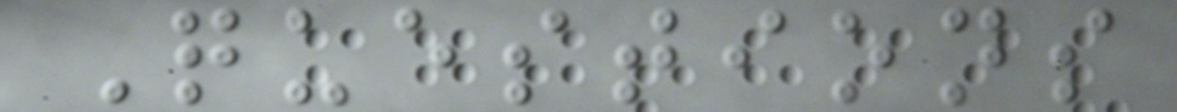Questions
